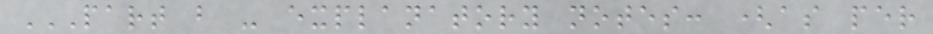PART B - EXPLANATORY NOTES: (AS PER
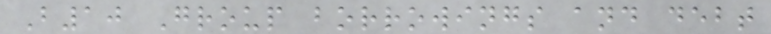B10 Group borrowings and debt
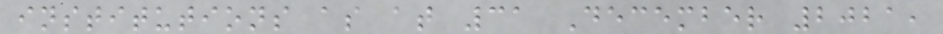institutions as at 31 December 2021,
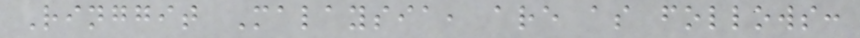Ringgit Malaysia, are as follows:
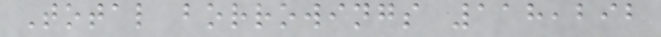Total borrowings 118,292
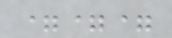===
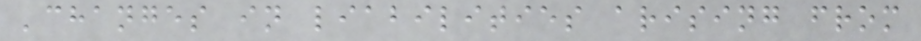'changes in liabilities arising from
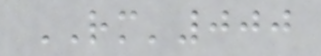RM'000
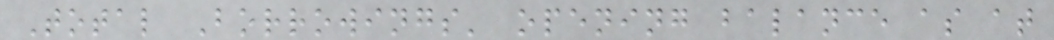Total Borrowings' opening balance as at
